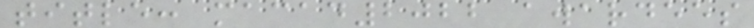title: macad2022 awardees
